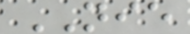NIE
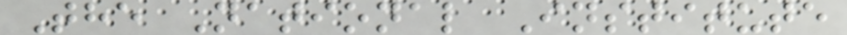The National Institute
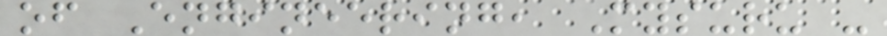of Engineering, Mysuru -
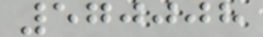570008
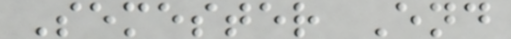Semester End
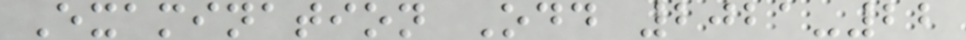Examination Odd 2021-22
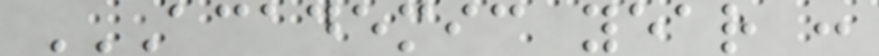ACADEMIC YEAR :
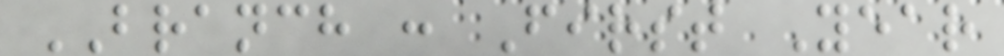BRANCH : First Year
